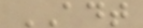ADT
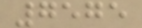7575
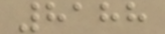8188
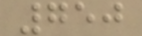750
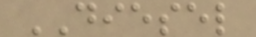DIESEL
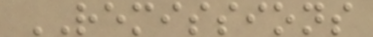REMISSIONS
